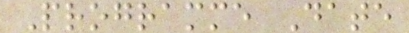Programme Date
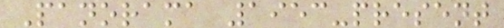Panorama 1953-present
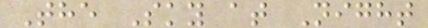The Sky at Night
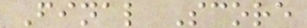Final Score
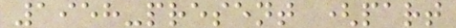1958-present (part
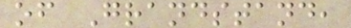of Grandstand,
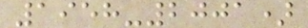1958-2001)
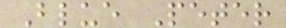Blue Peter
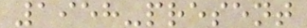1958-present
